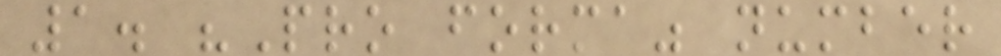1. "Pro forma" number
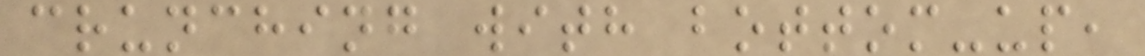crunching with bottom-up,
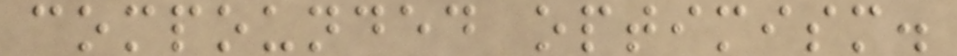compounded optimism.
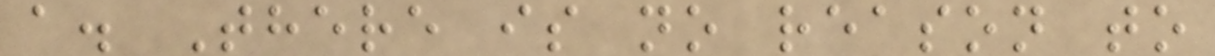a. There is no reason to
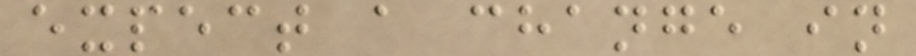expect a change in
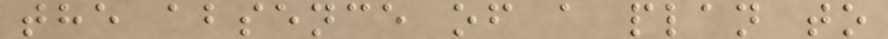the absence of a plan to
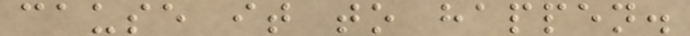cause it to happen.
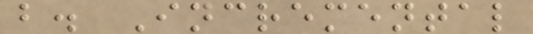b. Incremental
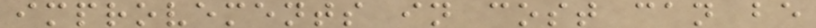improvements in cost can be
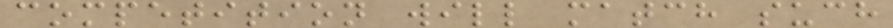competition will match such
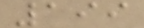199
